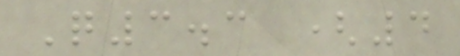Q3.3 (4
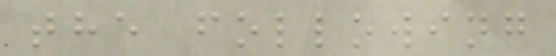the following
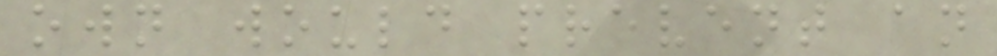own would prevent an
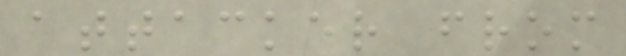attacker from
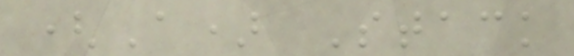(A) Stack
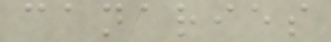canaries
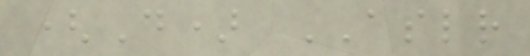(D) ASLR
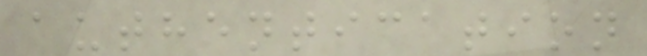authentication
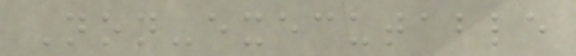Non-executable
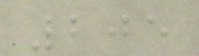205
